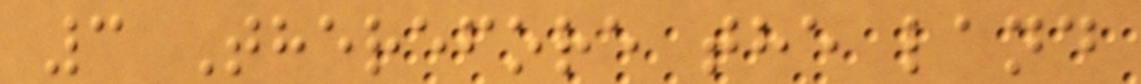3 Therefore the land
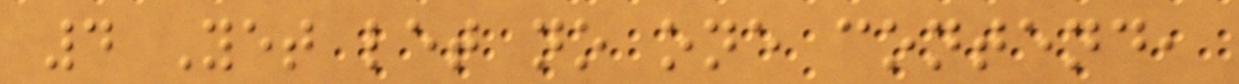4 Yet let no one contend,
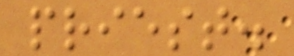priest.
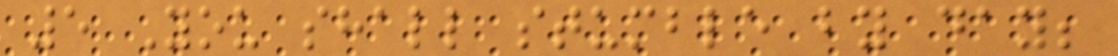5 You shall stumble by day;
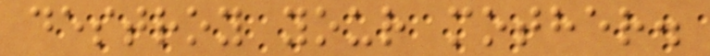destroy your mother.
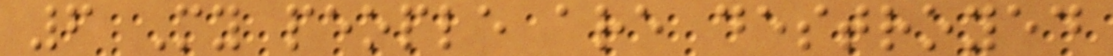6 My people are destroyed
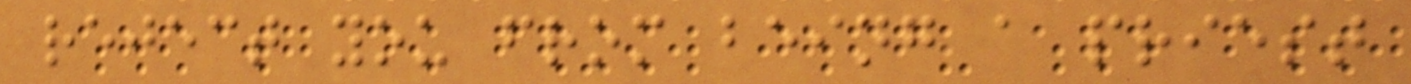reject you from being a priest
